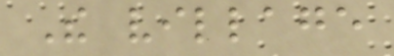The village
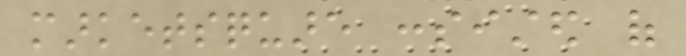marketsquare consisted of
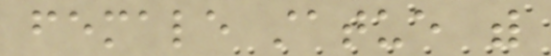female statue with
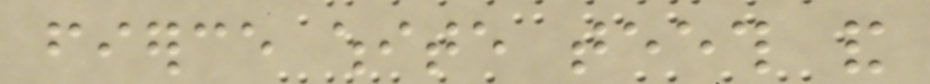fierce white teeth and
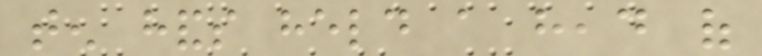ten hands held a head of
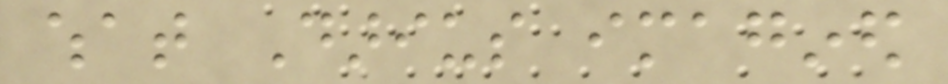what Darius imagined
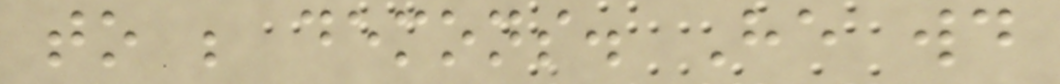to be demons. He would
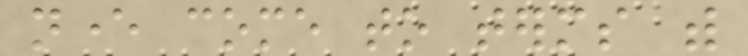never come to terms with
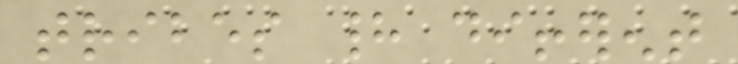tribes had different
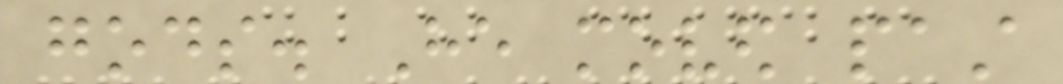gods. He moved past
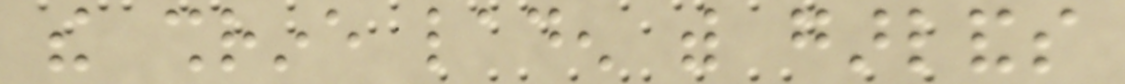the shrine laden with garlands
